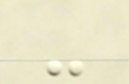-
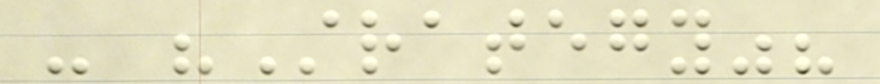- "Strategy"?
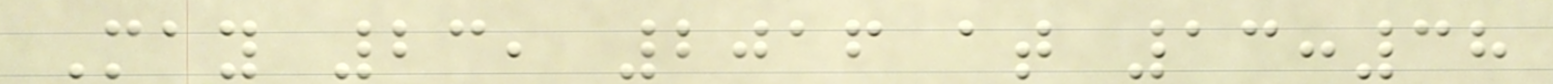May 23, 2016 at 13:38
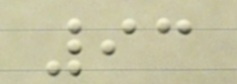93
